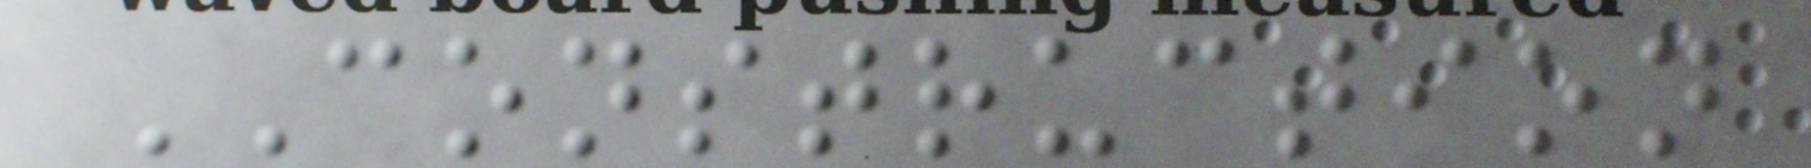CONSTRUCTION
